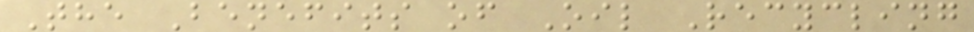The Benefits of Oil Recycling
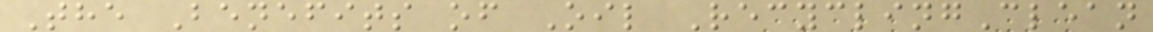The Benefits of Oil RecyclingClean
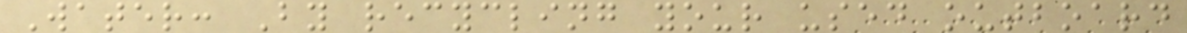Water: By recycling your used outboard
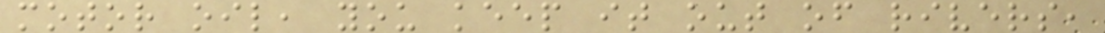motor oil, you keep it out of rivers,
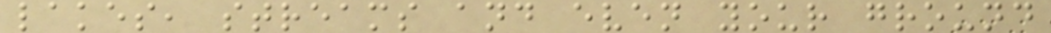lakes, streams and even your ground
